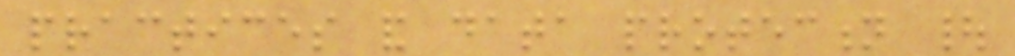practices and data protection |
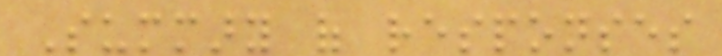Summary of responses
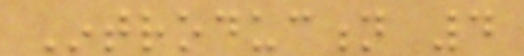Introduction 4
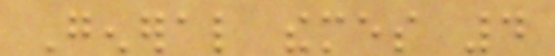General themes 4
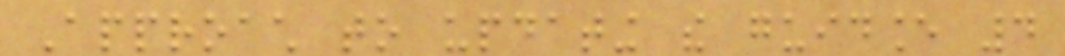Approach to updating the guidance 4
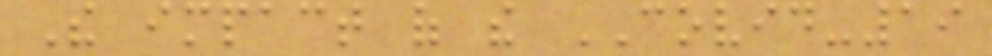The impact of the COVID-19
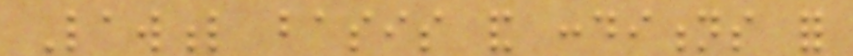Lawful basis and conditions for
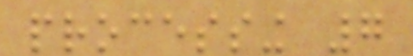processing 7
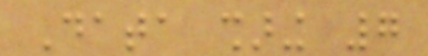Data sharing 7
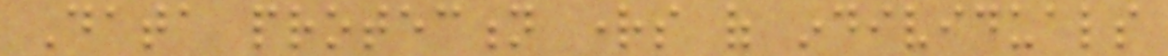Data protection rights of individuals
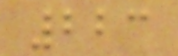223
